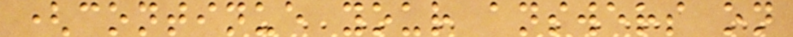(continue your answers on
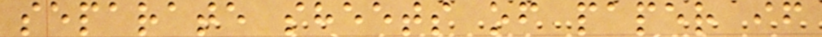separate sheets of paper if
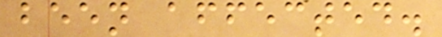been affected.
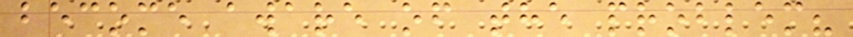become aware of the problem?
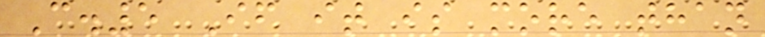C.5 If it is more than
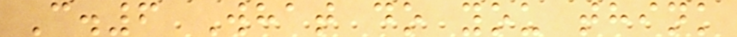C.6 What do you think
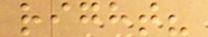right?
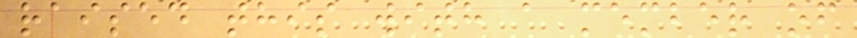raised this with a member of
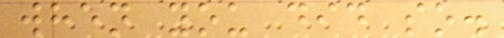when you did so.
